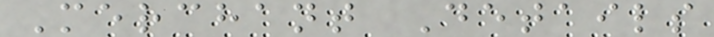Merchant Details
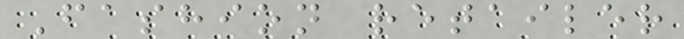Fashion retailer
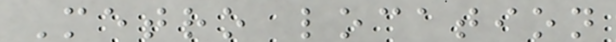Metro location
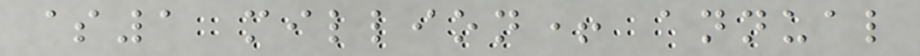$1 million+ annual
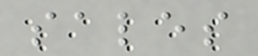sales
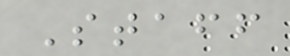Staff
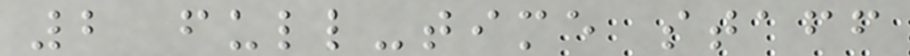2 full-time staff
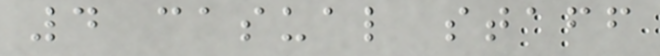4 casual staff
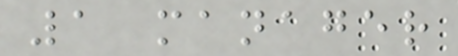1 manager
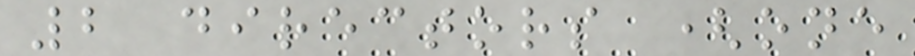2 directors (one
